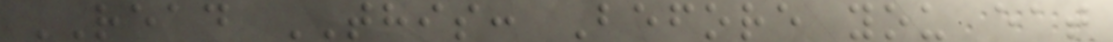READ THIS: Before you eat
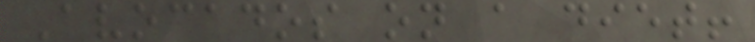Avocados on a diet!
